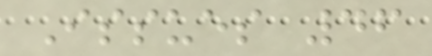Issues 46
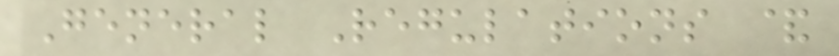General Regulations &
